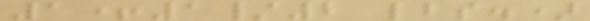1+1/2 lbs.)
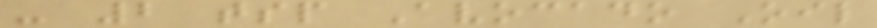- 2 tsp Avocado Oil
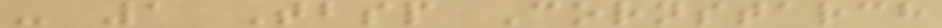- 1 Tbsp Cornstarch
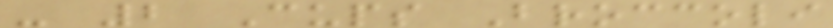- 2 Cups Broccoli
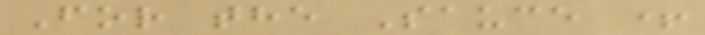For the Sauce +
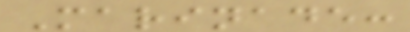Marinade:
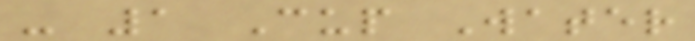- 1 Cup Water
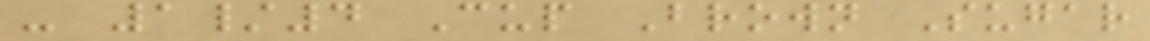- 1/4 Cup Brown Sugar
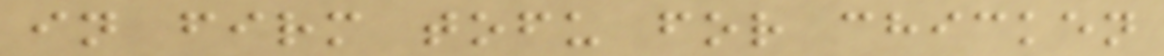in firm tofu for chicken
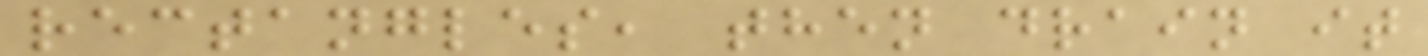rectangles, then drain it
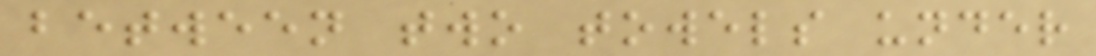between two towels under
